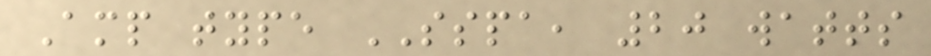Amp type SSPA, 20 watts
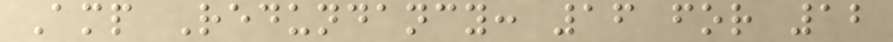Amp Redundancy: 16 for 12
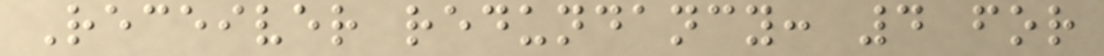Receiver redundancy: 4 for
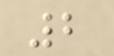2
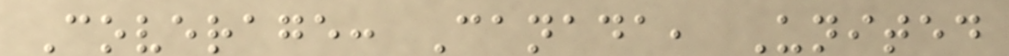Coverage: Canada, United
